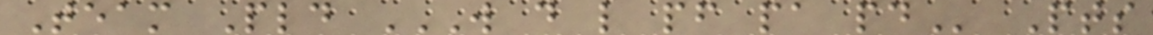Team Pld W D L PF PA PD Pts
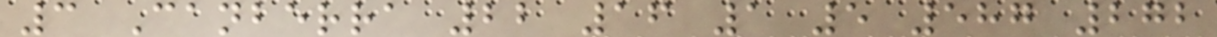3 Canberra 22 16 1 5 587 272
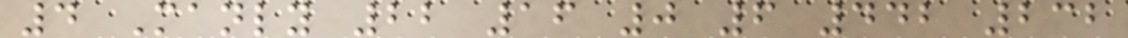4 Manly 22 16 0 6 442 232
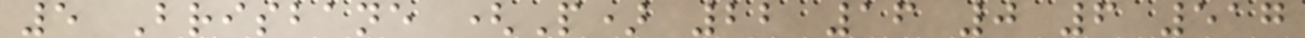5 Brisbane (P) 22 16 0 6 517
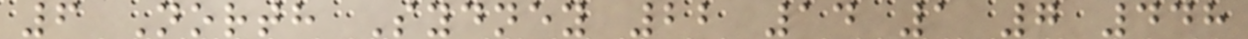6 North Sydney 22 14 1 7 448
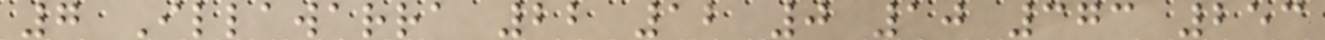7 Illawarra 22 12 0 10 373 253
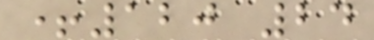+120 24
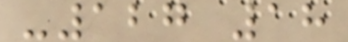-127 18
